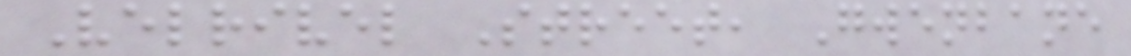Velrivel Street, Gwenbane
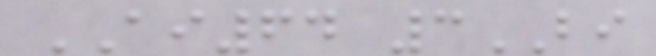AI64 3BI
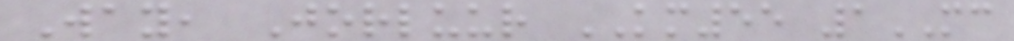Way, Jorluur KM55 1MC
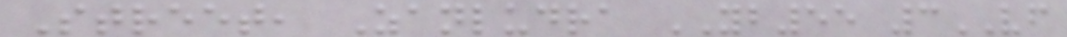Street, Zanludra YB55 3VF
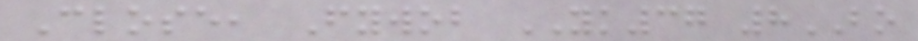Close, Fywob YK37 8BO
